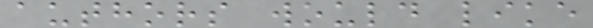authors would like
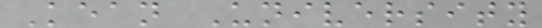Kean University
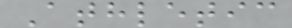Athletic
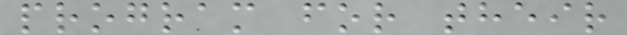program for their
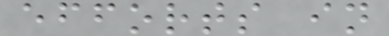efforts in
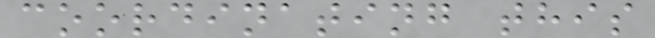coordinating this
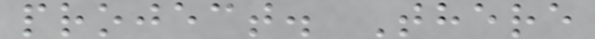project. There
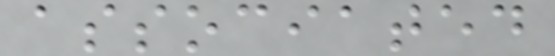associated
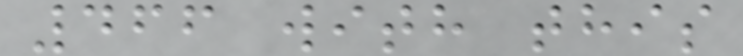466 with this
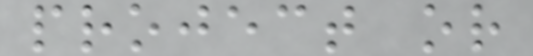project or
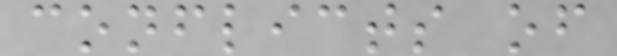conflicts of
